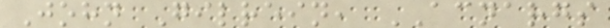John Gilrein, ACNARGS
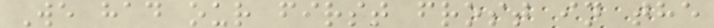We had our first frost in the
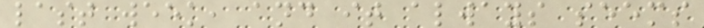last week, and it always seems
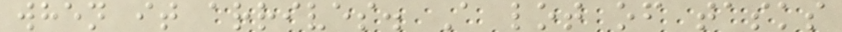when it arrives. A lot of tasks
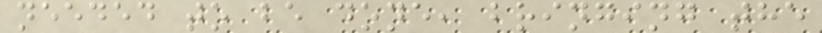needed to be done, bringing the
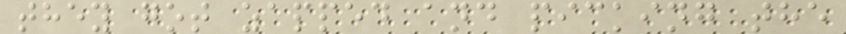they got zapped and picking the
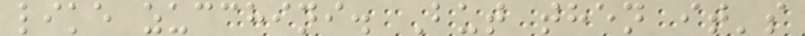like zucchini. But then it's
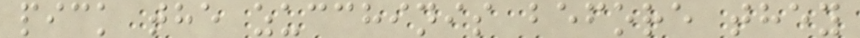pick the zucchinis before they
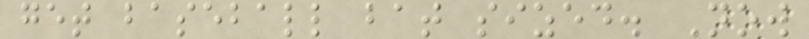get baseball bat sized. Now
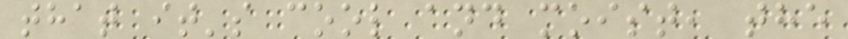that it's cool and moist, the
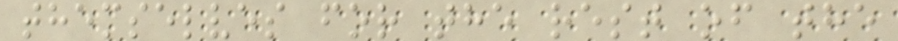themselves for the rest of the
